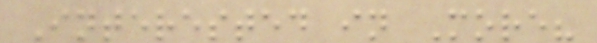Interested in More?
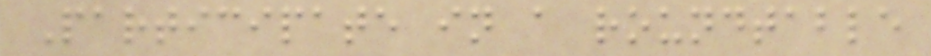Participate in a roundtable
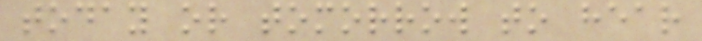today or tomorrow to hear
